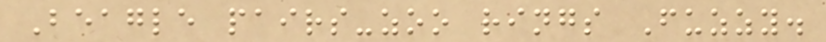Beagle pairs-zoo rings Fuzzy.
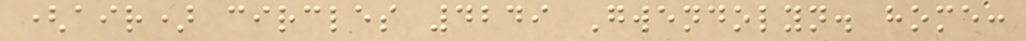(air) circles 4249 Gwendolyn. home:
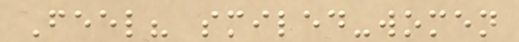Feel? smiled-women
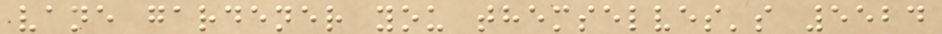vane gardener you themselves's 5524
